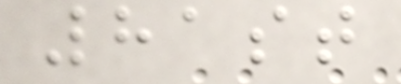81st
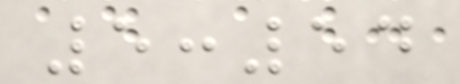5:54
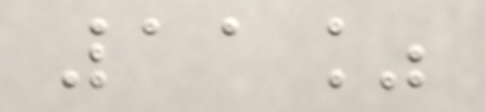11%
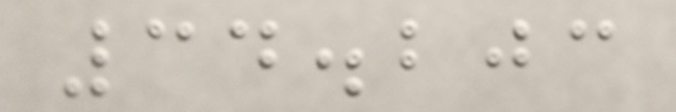34.203
